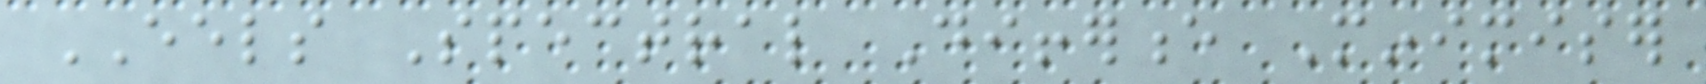EELS Spectral Difference Minimiser
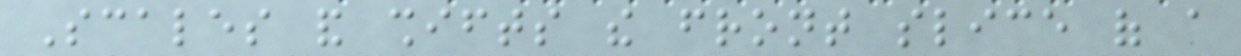Scales and shifts the front slice of a
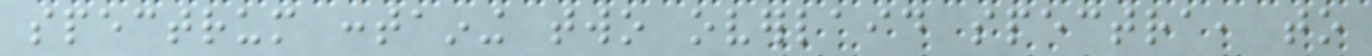spectrum containing two overlaid spectra, to
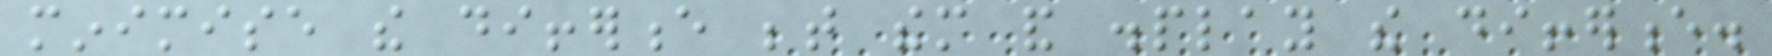minimise the difference between them and display the difference.
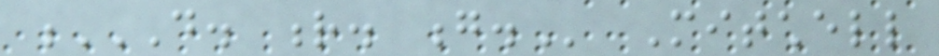D. R. G. Mitchell
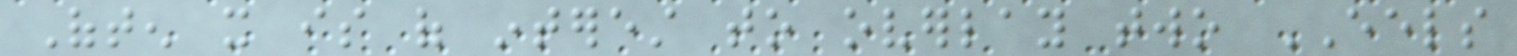Often it is of interest to overlay two EELS
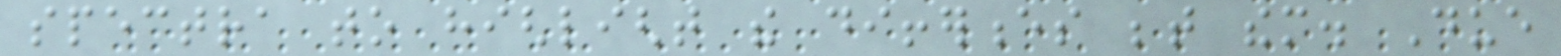spectra to highlight the differences between them. Due
